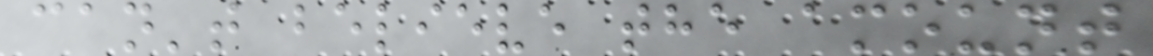can't believe the amount
